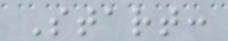Start:
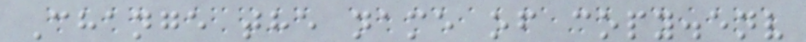Change the name of copy.env
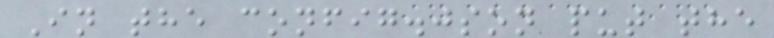In the config.json put the
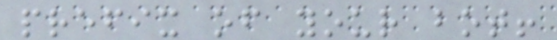prefix of your bot!
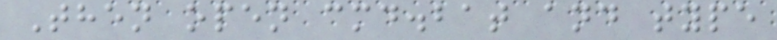Then open cmd.bat and type
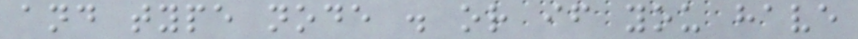and type node . or if you have
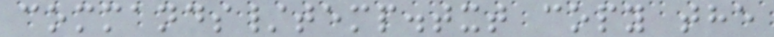commands/temp.txt copy the
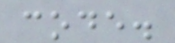code.
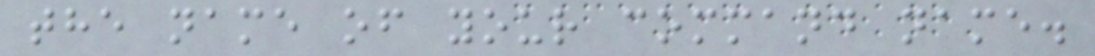the name of your command name.
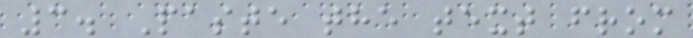3. Paste the text from
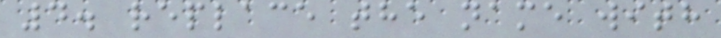4. replace the name with
